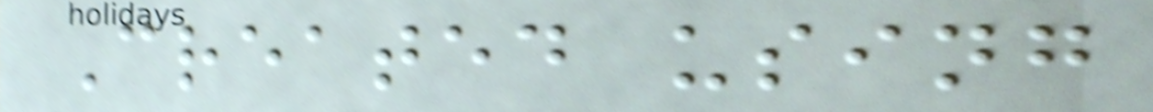Created using
